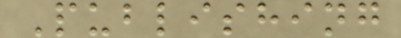Publishing
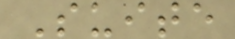Suite
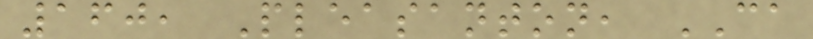160, Pleasanton, CA
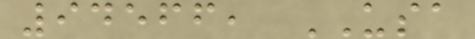94566, USA
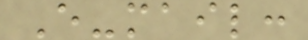E-mail:
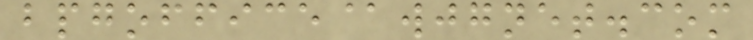bpgoffice@wjgnet.com
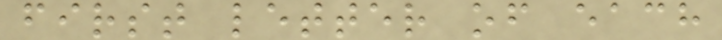first letter of each
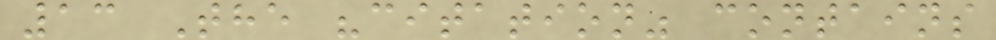13 The "citation" contains
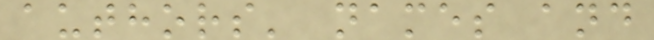authors' names and
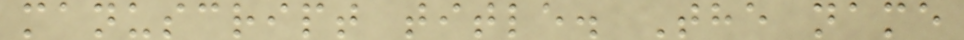manuscript title. The name
